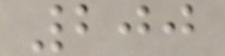200
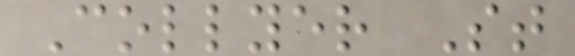Collyer St
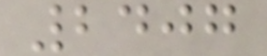2407
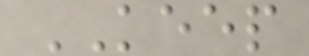KEEP
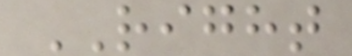RIGHT
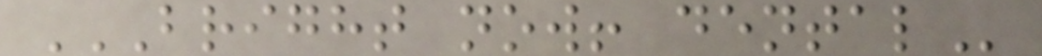BRIGHT NOW! DENTAL
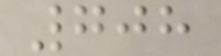708
